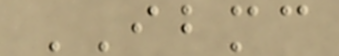IBMC
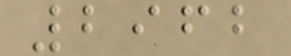2962
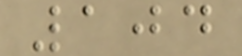104
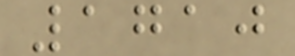1710
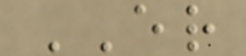ER
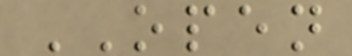OPEN
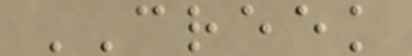CREEK
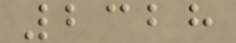2328
